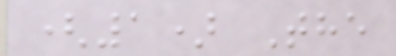(1) The
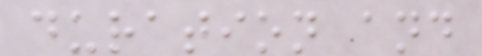duration and
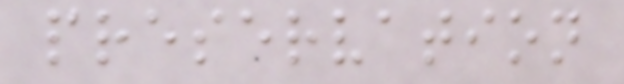preservation
